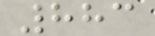883
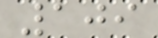109
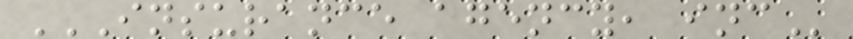INSURANCE AGENCY, INC
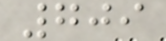709
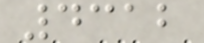4312
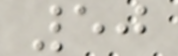50
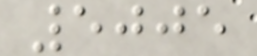5005
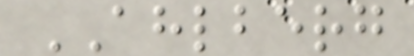AHLBERG
